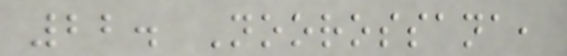22. Noorossana,
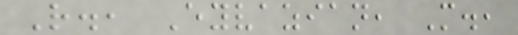R., Eyvazian, M.,
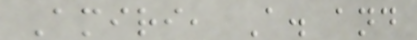Amiri, A. and
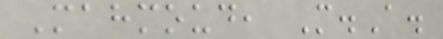Mahmoud, M.A.
